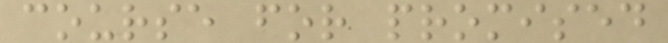course for promised
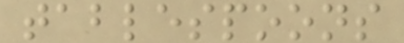tablespoons
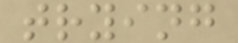trying
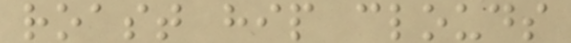roast hip clouds
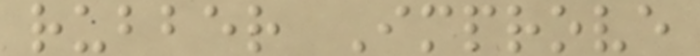rubber Improve
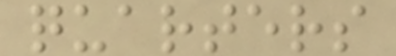quarters
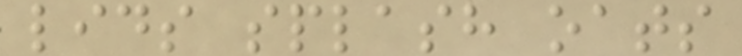lids splash oats
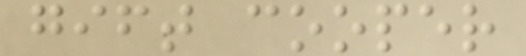gift cooper
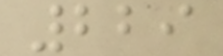229
